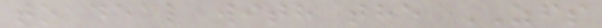to deal with the ZFS
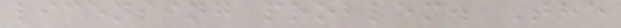licensing problem. The
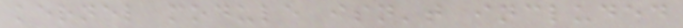kernel module isn't included
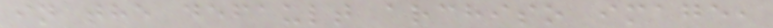in the default archiso image,
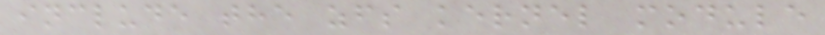include the zfs kernel module
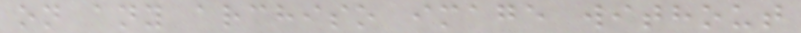on any archiso image without
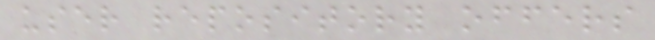user repository offers
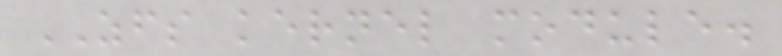ZFS kernel module.
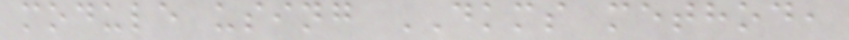module using DKMS method,
